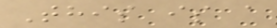This is a
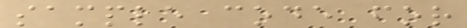sample code for
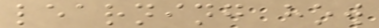learning how
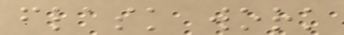flask work
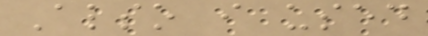Also i used
